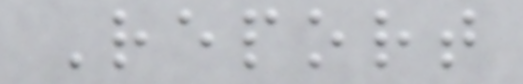Report
